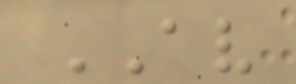AV
